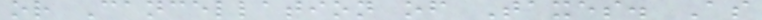or Cancellation of Taxes. As
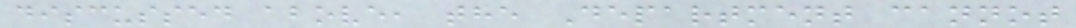discussed above, the Department cannot
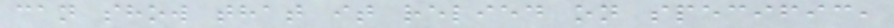can show that it relied on specific,
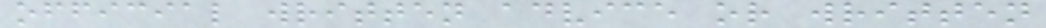official written advice or written
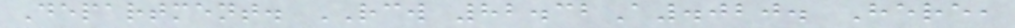Department. RCW 82.32A.020. Here,
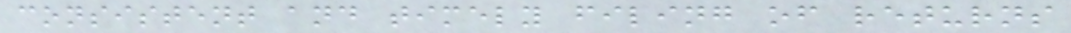consistent and timely filing of returns
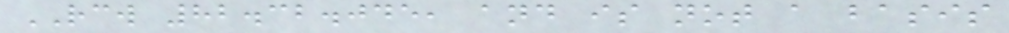RCW 82.32.045, and is not a basis
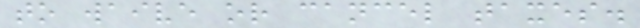to waive or cancel taxes.
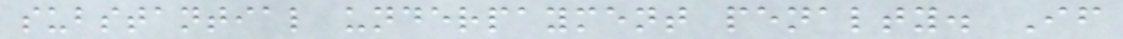substantial underpayment penalty. If
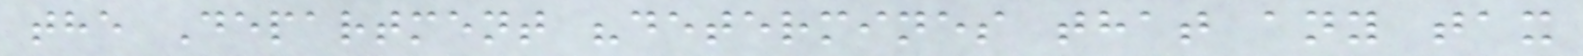the Department "determines that any tax
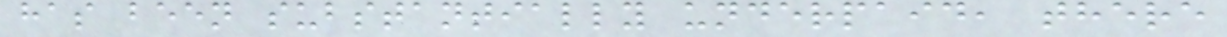has been substantially underpaid, there
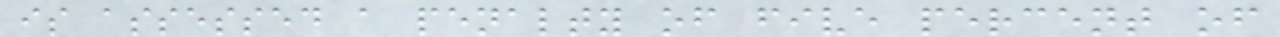is assessed a penalty of five percent of
